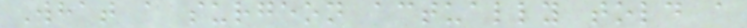What a surgeon actually told a
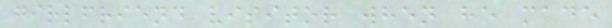girlfriend visitor when he made
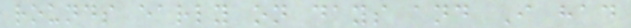rounds early on days and I had
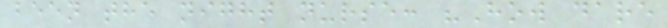been the night nurse: "How dare
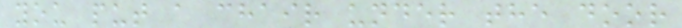you put a chair under the door
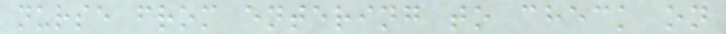nurse from entering to check on
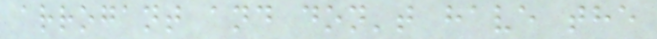arrogant and don't have the
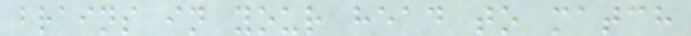brains in your head to match
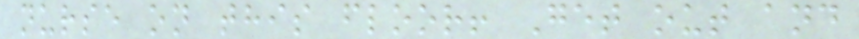nurse on this floor! Get out and
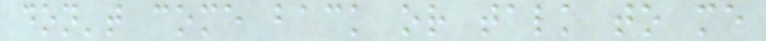don't come back or talk to me
